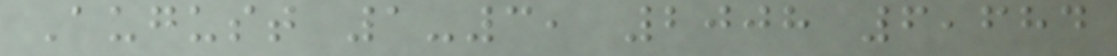August 1-3, 2008 6,684
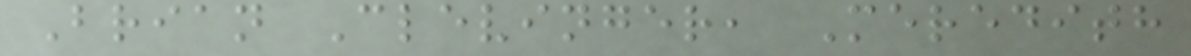Brian Clevinger, Meredith
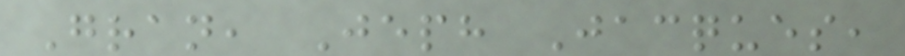Gran, Jeph Jacques,
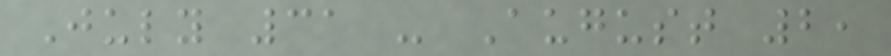July 31 - August 2,
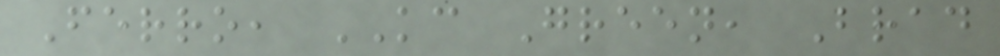Ferro, KC Green, Brad
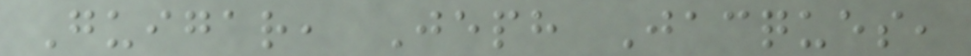Guigar, Jeph Jacques,
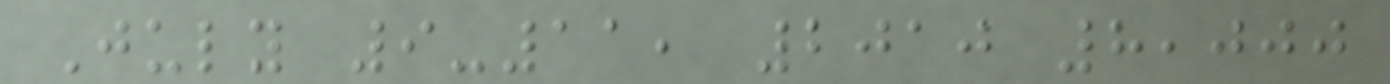July 9-11, 2010 8,000
